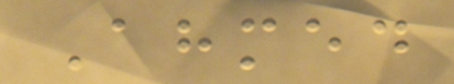Ahmed
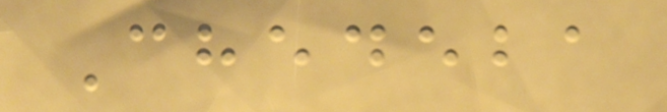Chedeba
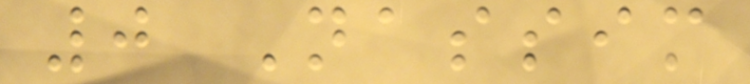0 Nassim
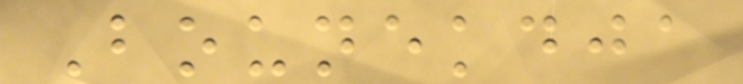Bounekdja
